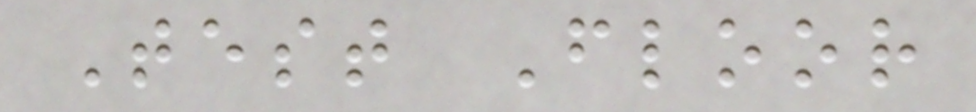Test Floor
